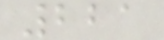221
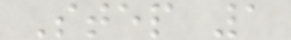Step 1
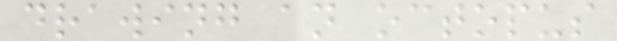drawing an octopus
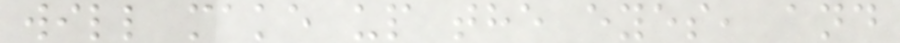will make up the eyes, and
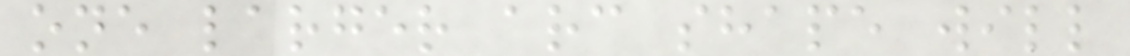one larger arc shape will
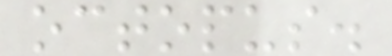octopus.
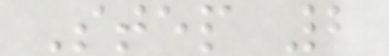Step 2
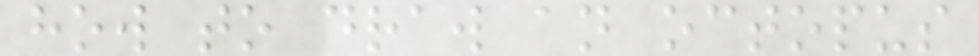how to draw an octopus
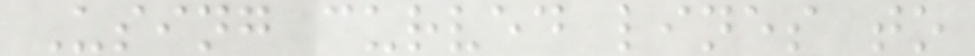Using curved lines to
